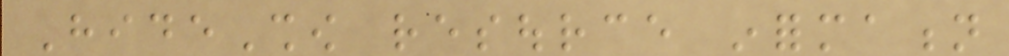HideShow resource information
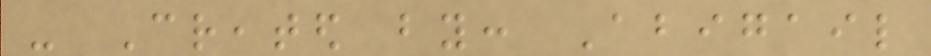- Created by: Abigail
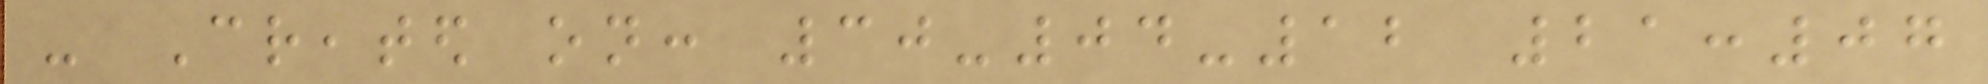- Created on: 30-04-12 21:07
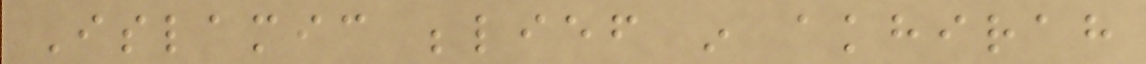Islamic belief in akhirah
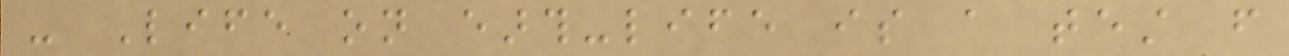- Life on earth-life is a test from
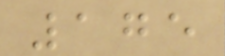175
